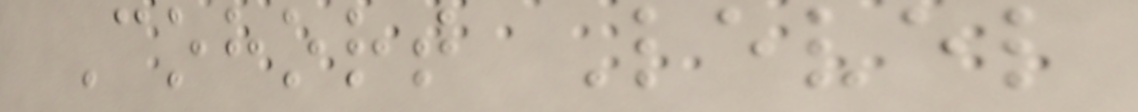Cohort Level
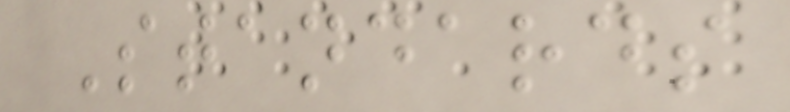Standards
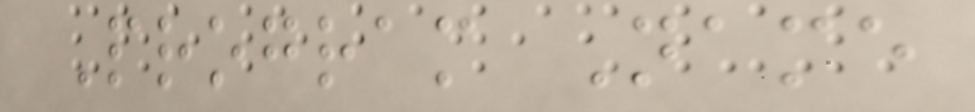Program Name
